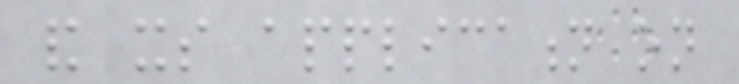and its application on
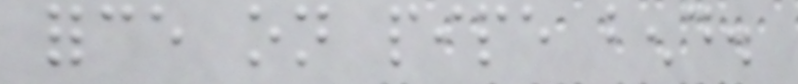force on pipe bend.
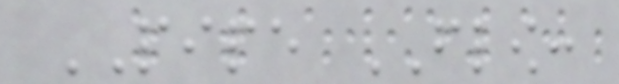PIPE FLOW:
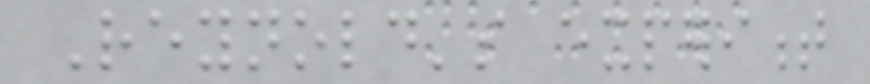Reynold's experiment
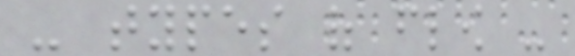- types of flow -
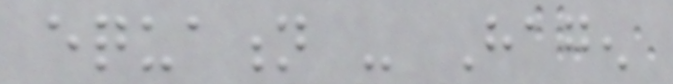equation - Hagen
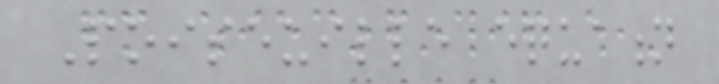Poiseuille equation
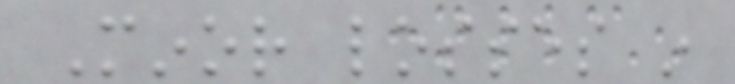Minor losses in
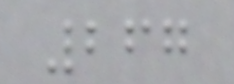267
